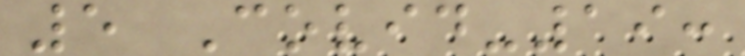5 Covid-19:
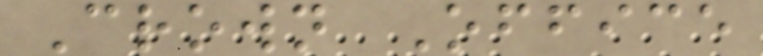Crown Office
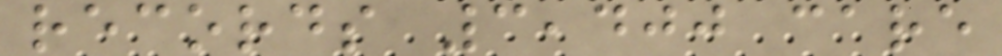records 3,400 care
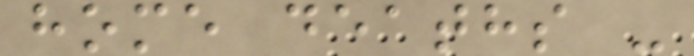home deaths -
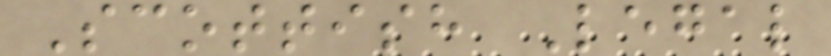Scottish Legal
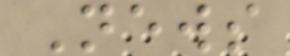News
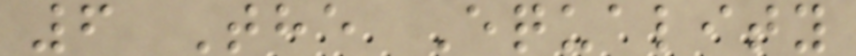6 The Equality
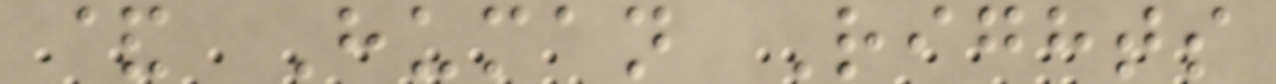& Human Rights
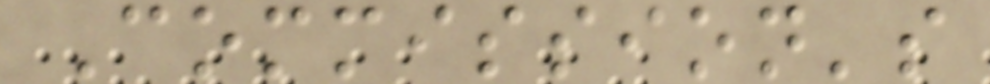Commission's
